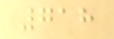718
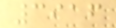3916
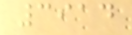3914
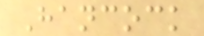Hancock
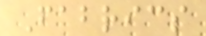Fabrics
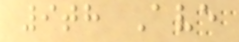9th Ave
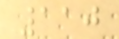110
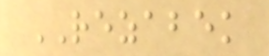REZABEK
